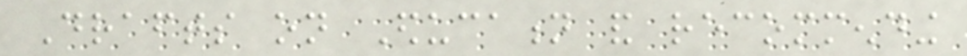Drafts on Education and recommending
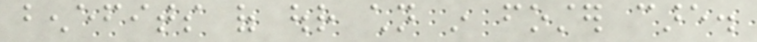benefits of our children in foster care.
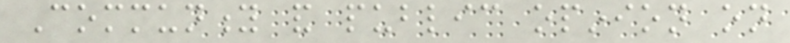Community and public opinion on
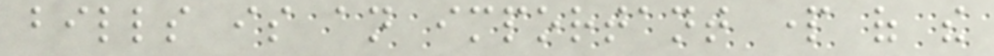bills is an important part of the
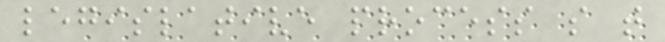legislative process so that
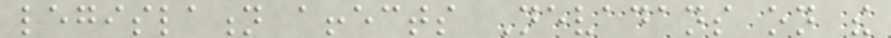legislation affects Nevadans on the
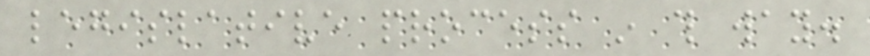legislative process in this way.
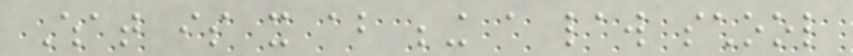What is it about being a law school
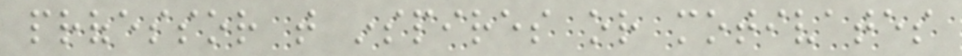professor that inspires or motivates
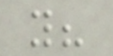you?
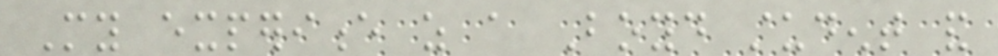My experience as a Boyd student and
